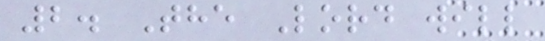2. The Lord will
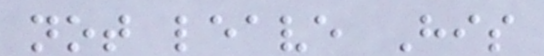not leave His
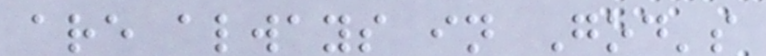are always in God's
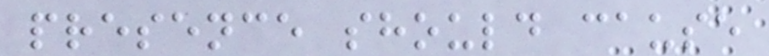presence should cause
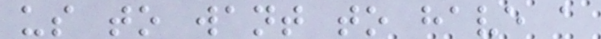us to want to have a
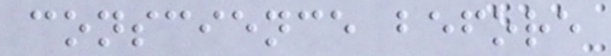conscience before
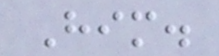Him.
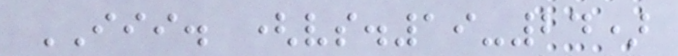III. (vs.19-24)
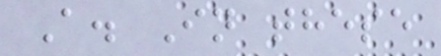A. In these
